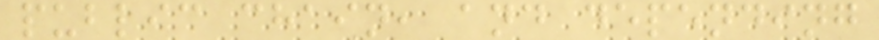public chain, and depending
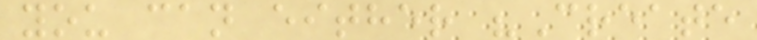you can either "Create
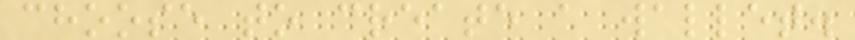choose to create a wallet.
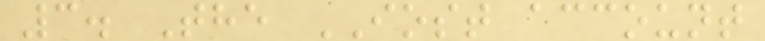3. The IOST account
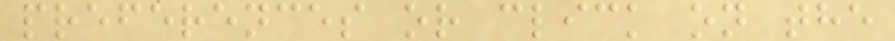preferences or click on the
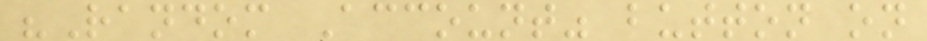"Random Account" button on
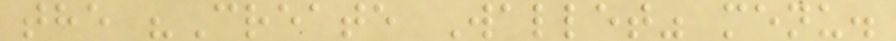the "Create Wallet" menu.
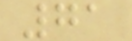71
